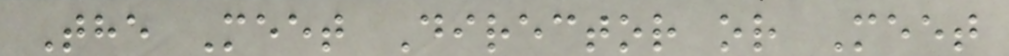The Meet Director or Meet
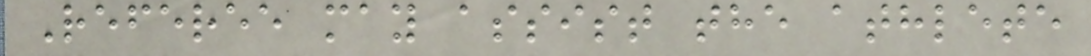Referee may assist the athlete
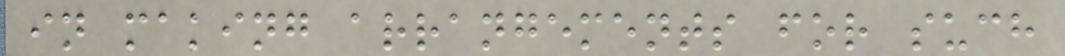in making arrangements for such
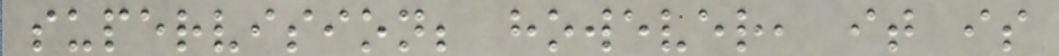supervision; however, it is
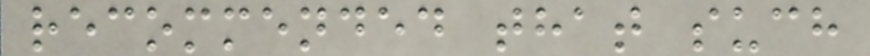recommended that such
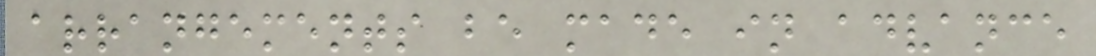arrangements be made in advance
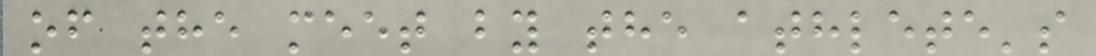of the meet by the athlete's
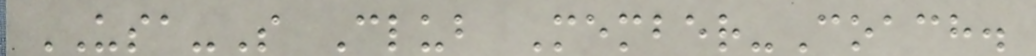USA-S Club Member-Coach.
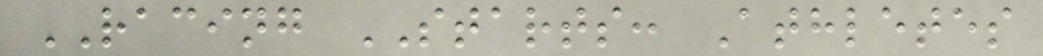RACING STARTS: Athletes
